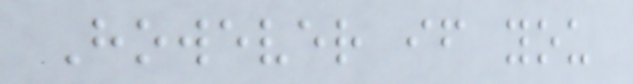However if you
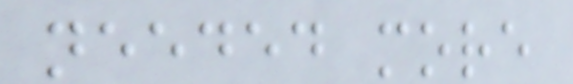needed more
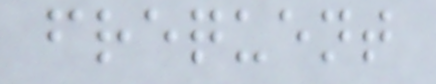frequent
